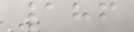186
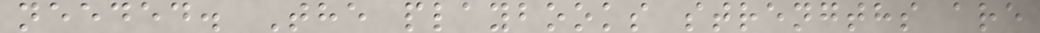needed. The playbooks strengths are
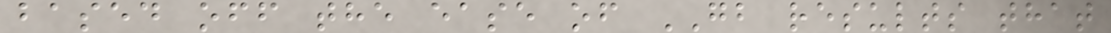based off the ease of GB results that
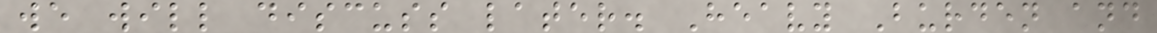we will discuss later. Heavy Burden and
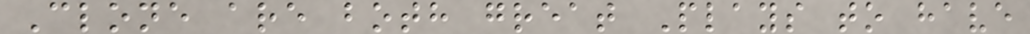Clone are both great Plays to have
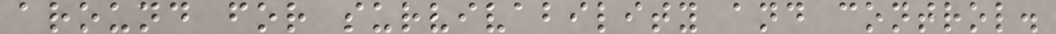around for survivability and control.
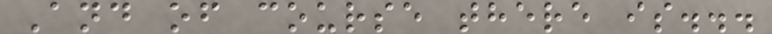And of course there is...
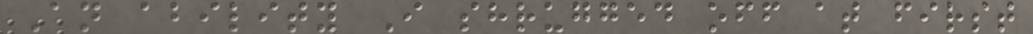An ability I shrugged off at first
